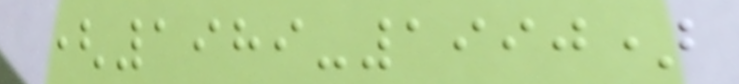(1989-1990)
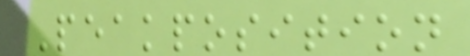Peakposition
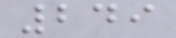249
